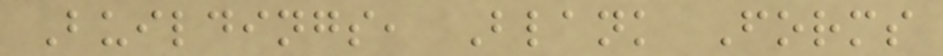Buildings, Blank Forms
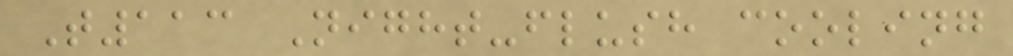T113 Night-flush cooling
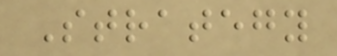Strategy
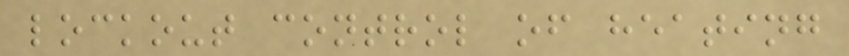lockout control of heating
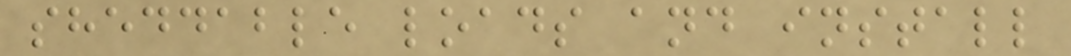sheddable loads and install
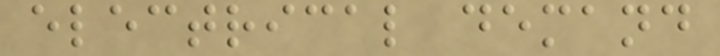electrical demand
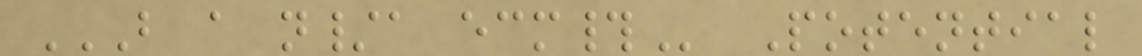B A N/A ECM# Potential
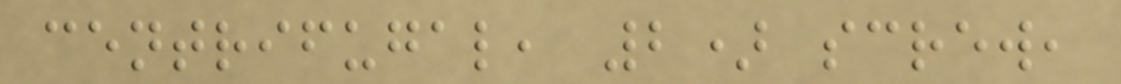centrifugal, 2) screw,
